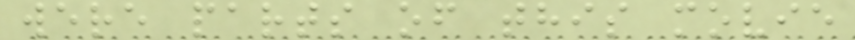were parts of this movie
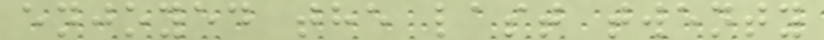enjoyed the last twenty
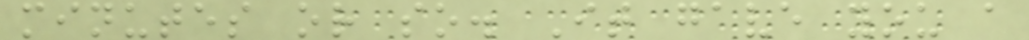minutes or so. It gave you a
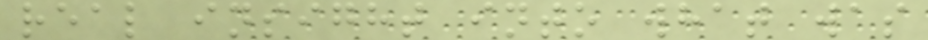real insight into what was
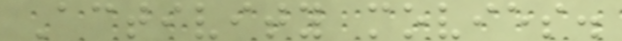Activity movies.
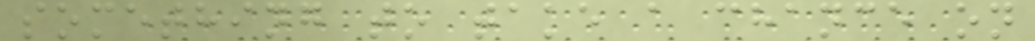something to take a chance on
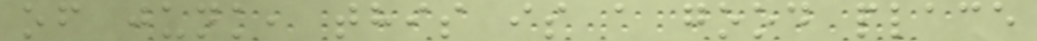of junk, this is a good place
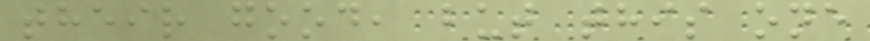their good, but this one
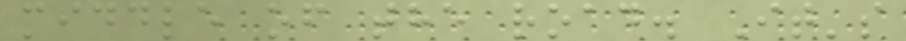middle of the road. It's
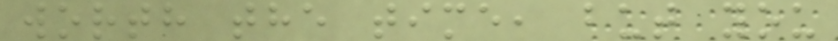worth the time, but you
